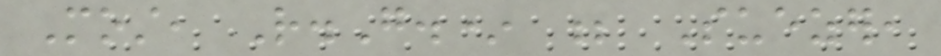Most, R.G.* ; Suezer,
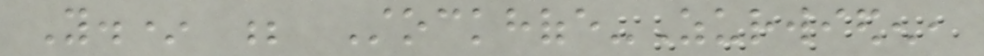Y.* ; Stockhofe-Zurwieden,
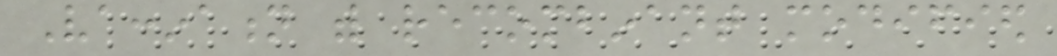Vaccination with recombinant modified
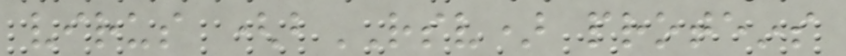virus (bRSV) proteins
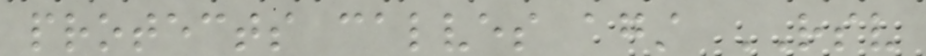protects calves against RSV
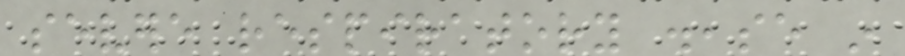severe respiratory disease in
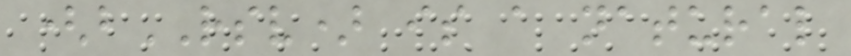(bRSV) is a natural
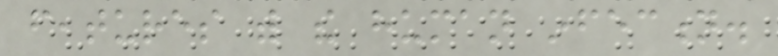features with the human infection.
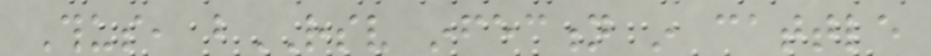Thus, bRSV infection in cattle
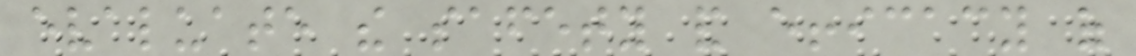evaluate the safety and efficacy of
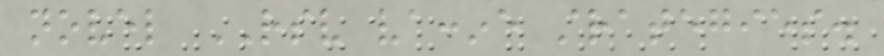novel RSV vaccine strategies.
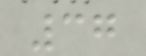37
